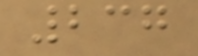237
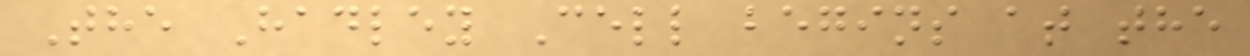The Hadley Cell begins at the
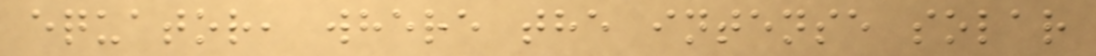equator, where the intense solar
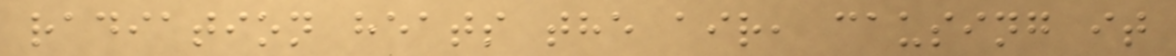radiation heats the air, causing it
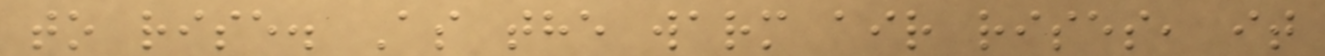to rise. As the warm air rises, it
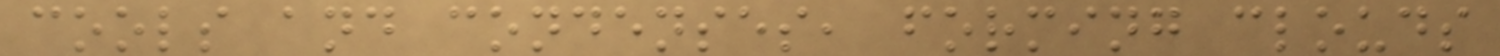cools and condenses, forming clouds
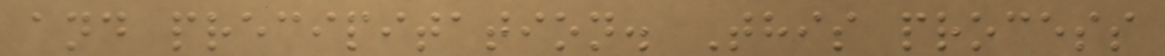and precipitation. This process
